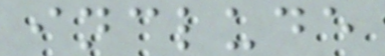include
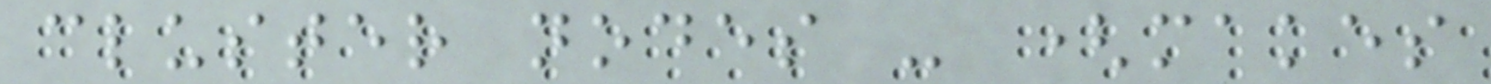cluster nodes - (makes
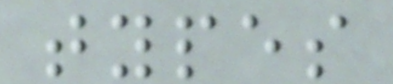types
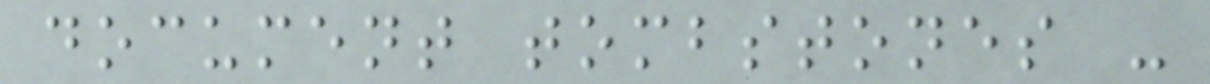document tombstones -
